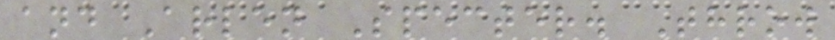and Arlen Specter. Throw
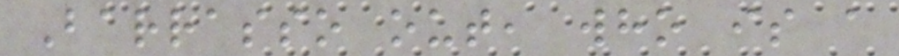Barrasso out, who is a
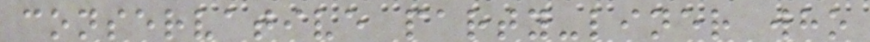conservative party-liner who
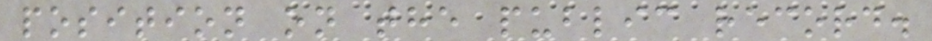position on the public record.
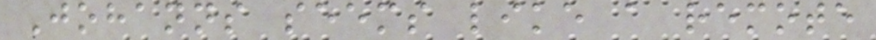Johanns seems like a remote
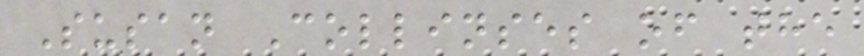Susan Collinses of the
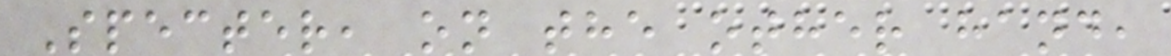Specter, on the other hand,
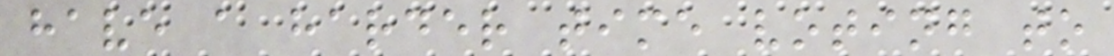have a harder time voting to
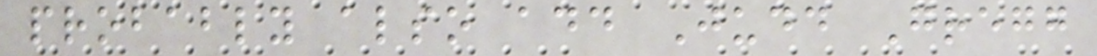probably also add Judd Gregg
